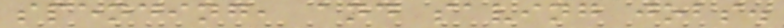spending, and saving jobs.
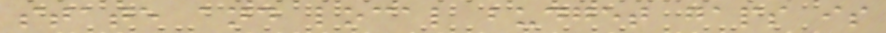state and local budget gaps is
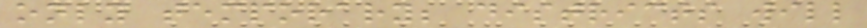only temporary; districts will
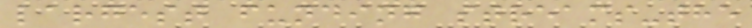largest funding streams-the
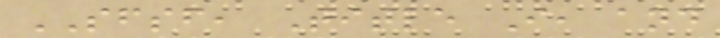SFSF, Title I, and
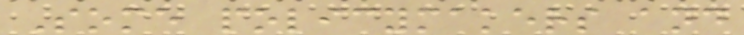Some policymakers and
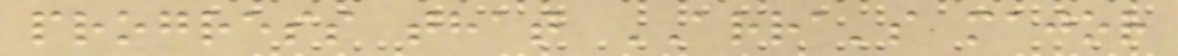progress that ARRA's major
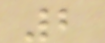2
